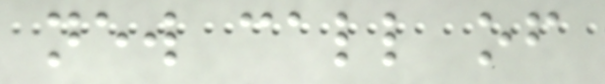new call of
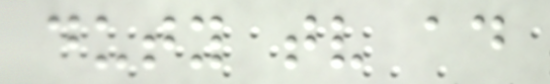duty tv ad
